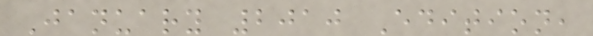January 2010 Edition,
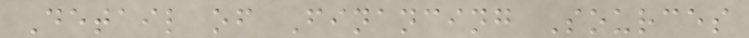Detail of Financing Sources
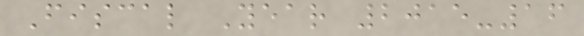Fiscal Year 2015-16
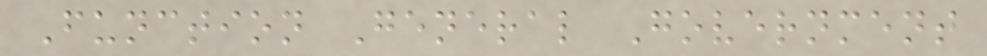Function General Government
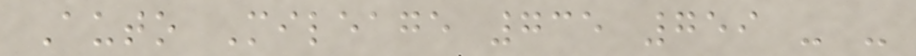Auto Mileage 735 759 - -
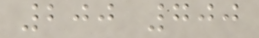200 700
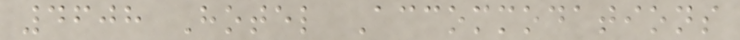4608 Hotel Accommodations
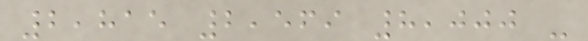2,815 2,569 8,000 -
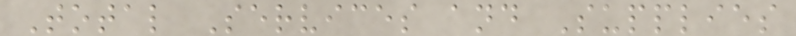Total Services and Supplies
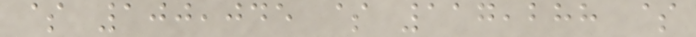$ 100,045 $ 117,288 $
